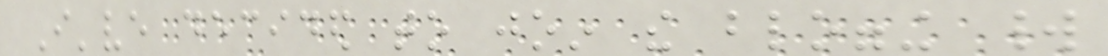I've decided to join the blogging world
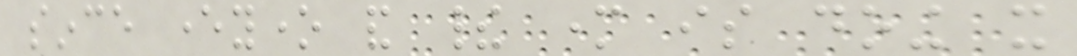since everyone and their mother is doing it
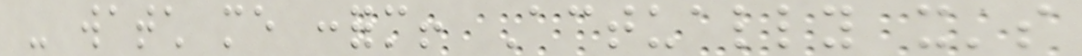- watch me conform! Actually it's
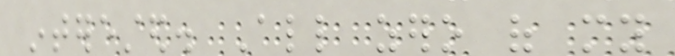interested. All zero of my
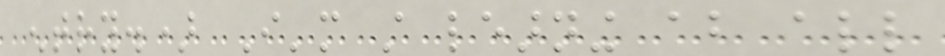entry.) I'm still learning about all
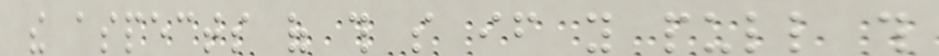the aspects of this so if you pull this
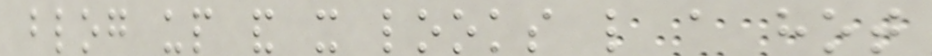blog up and it looks like a hot
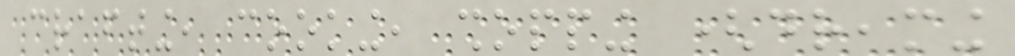crafting, cooking, shopping (dreaming
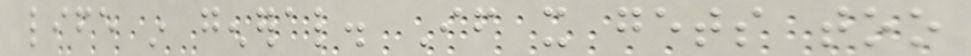life in general. If it gets too
